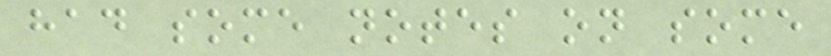had some notes on some
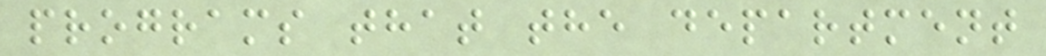programs that the department
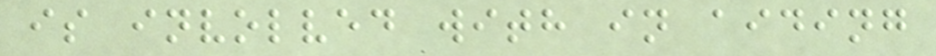is involved with in aiding
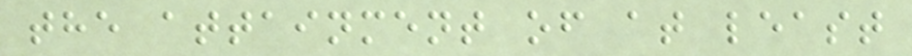the attainment of at least
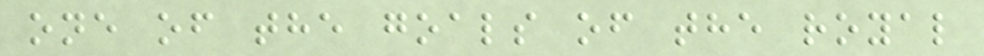one of the goals of the royal
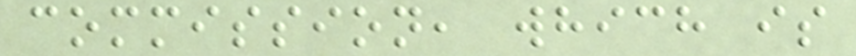commission, which is
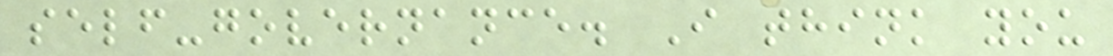self-governance. I think you
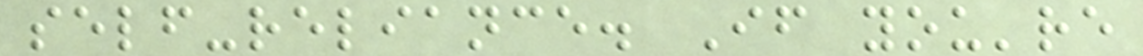self-reliance. If you're
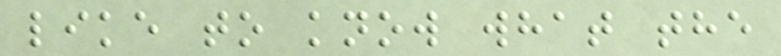like to know what the
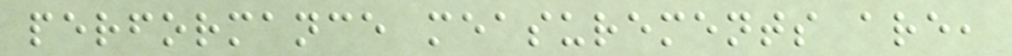performance measurements are,
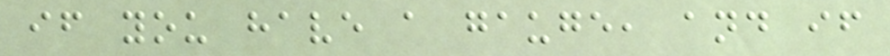if you have a gauge, and if
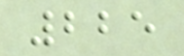225
